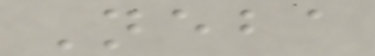Neba
